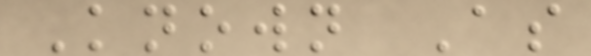Known As
